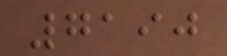7190
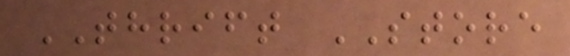THRIFT STORE
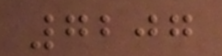7207
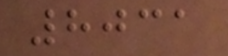8031
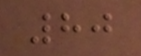80
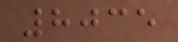8035
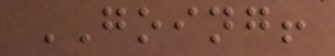GOING!
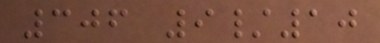306 9/10
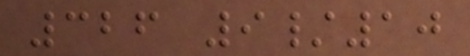326 9/10
